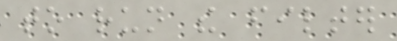to run the filter
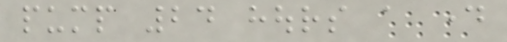pump 24 hours a day
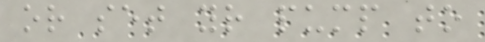or set your pump to
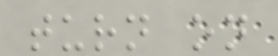turn on
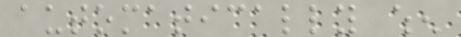automatically when
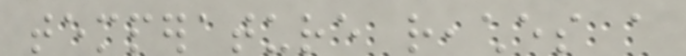temperature reaches a
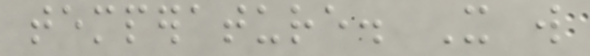temperature. It will
